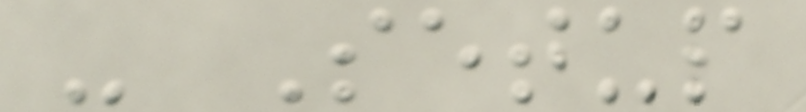- Setup
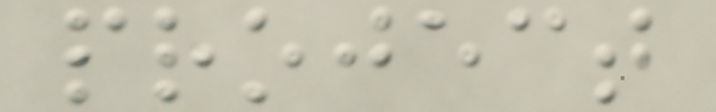project
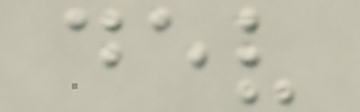dev
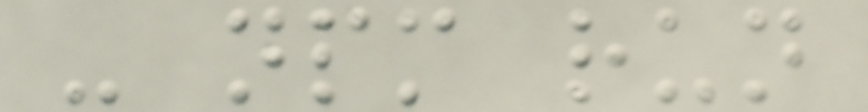- npm run
